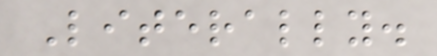Literally.
